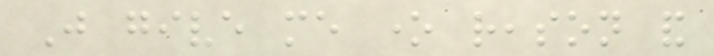Just give me one reason and
